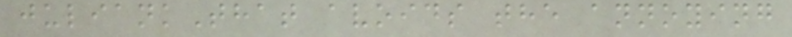juliankThat avoids the annoying
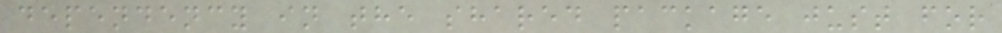dependency in the shared package just for
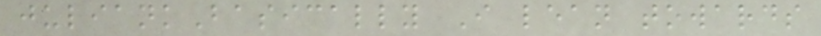juliankBasically I lean towards
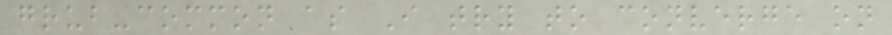grub-common as I try to converge on
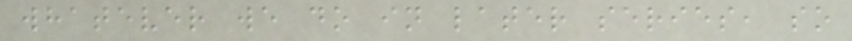whatever we do in later series, so
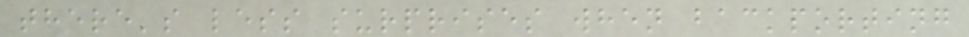there's less surprises when backporting
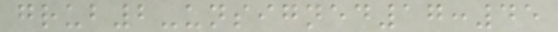grub2-unsigned17:45
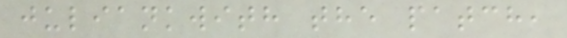juliankwith the patch,
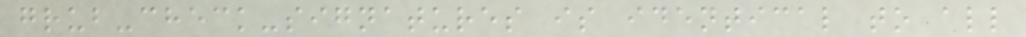grub-check-signatures is identical to all
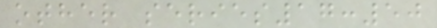other series17:50
